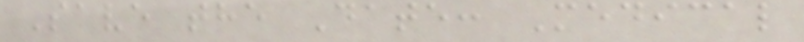Save the Date: Medical
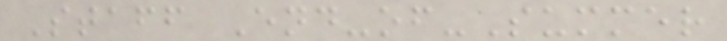Staff End-of-Summer
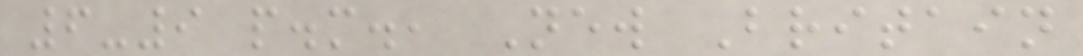6-9 p.m., New Britain
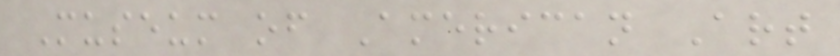Museum of American Art
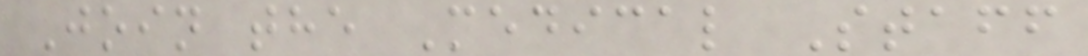Join the Medical Staff
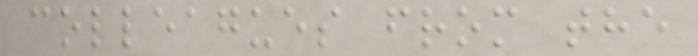colleagues from the
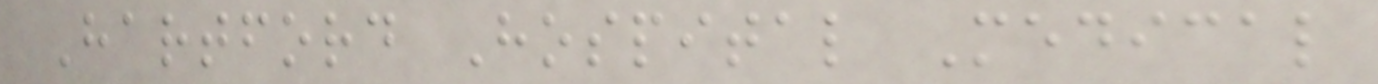Hartford Hospital Medical
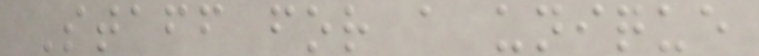Staff for a unique
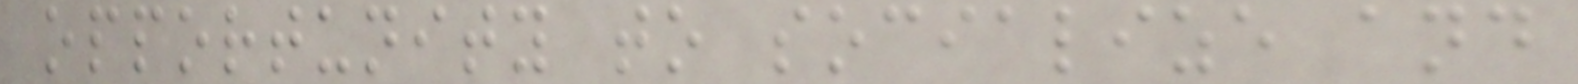opportunity to socialize and
